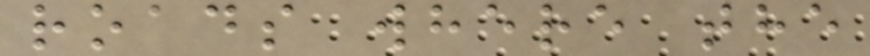roads where the
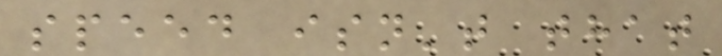speed isn't that
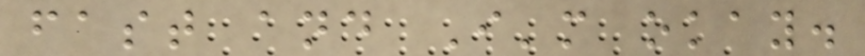fast and I'm okay.
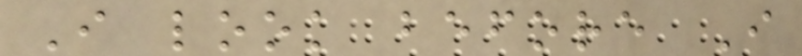I look before I
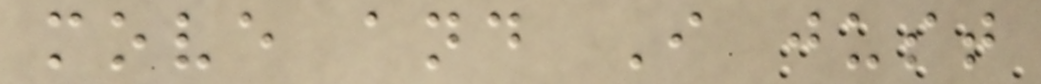move and I just
